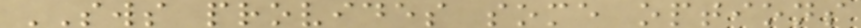SWS provides some options
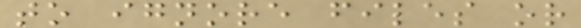to ignore files or
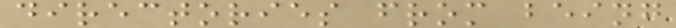directories from being
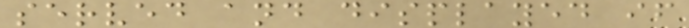served and displayed if
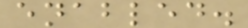enabled.
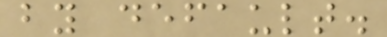by default.
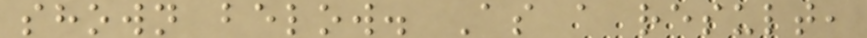shown below. As a result,
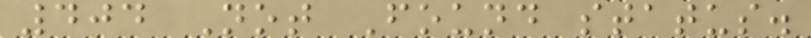404 Not Found status.
